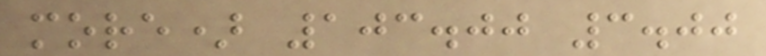more) 103.00 3.00
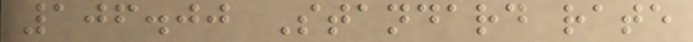106.00 Standard rate
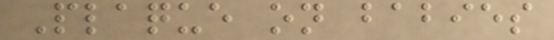Plaque on babies
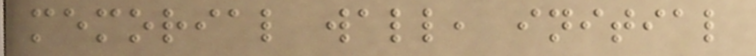memorial wall, initial
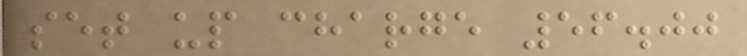set up charge 56.00
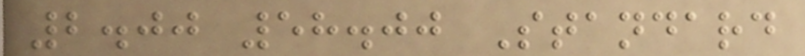2.00 58.00 Standard
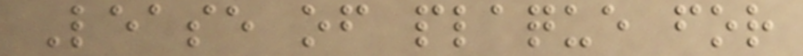Lease of plaque for
